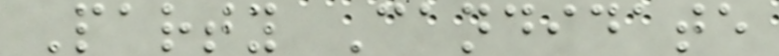Party Candidate
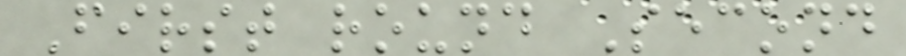First round Second
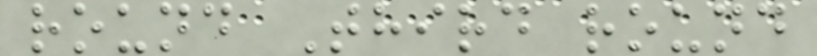round Third round
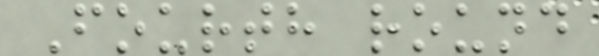Fourth round
